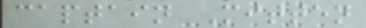captain Mitten
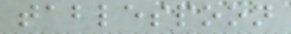tablespoon
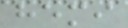hemi
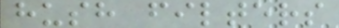hush filters
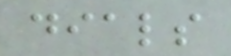dials
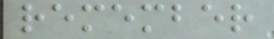remember
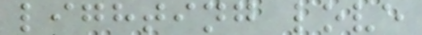lighting love
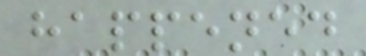happened
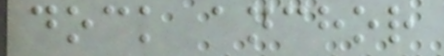dock anchor
